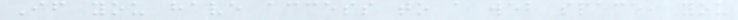If you have access to a web space, you
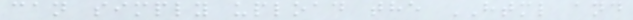can simply upload the HTML and
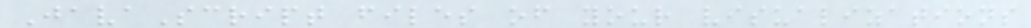JavaScript files of your visualizations
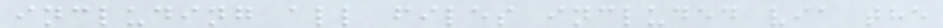including all files included via the
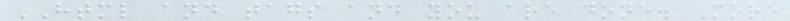HTML and tags and you are done. More
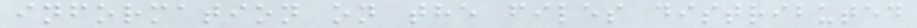information on the files distributed
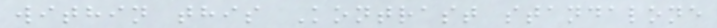within this Kontrast standalone
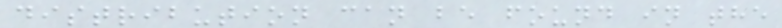distribution can be found in the
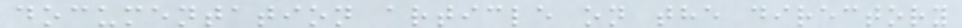documentation article on the directory
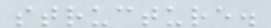structure.
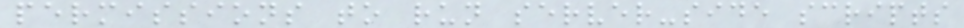permissions to run server-side scripts
